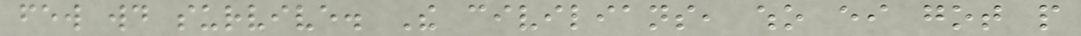few would survive. The civilians, who either got people
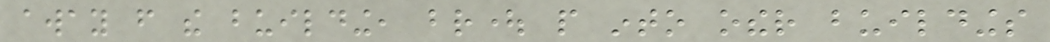away from the building, brought people into other buildings
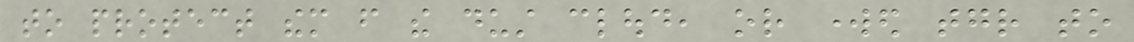to protect them from the dust cloud, or worked together to
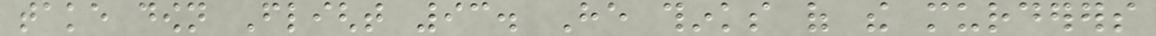take down Flight 93. He thinks of the murderers
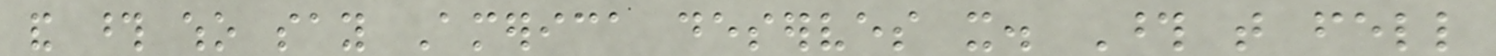and those who say America deserves it. Those that fell
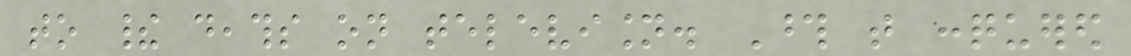to their deaths on television. Those that conquered
